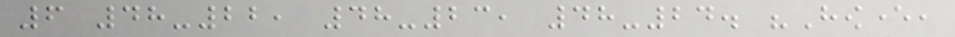6 48-22, 48-23, 48-24. "However,
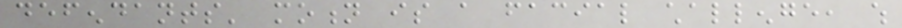defendants' motion is a facial challenge, which
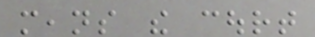means the court
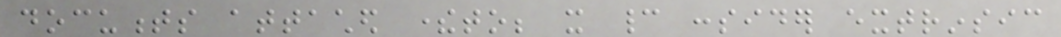documents attached thereto; it cannot consider extrinsic
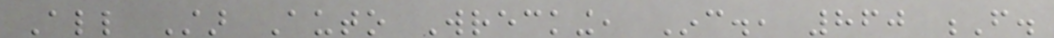All Star Auto Wrecking, Inc., 860 F.
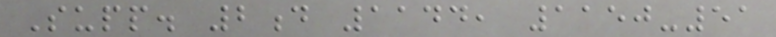Supp. 2d 1144, 1150-51
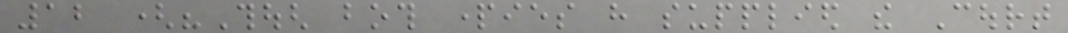12 ("Though both parties have supplied the Court
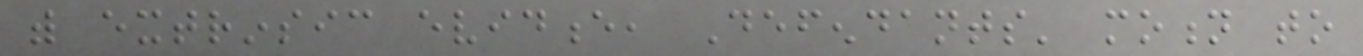with extrinsic evidence, Defendants' motion to
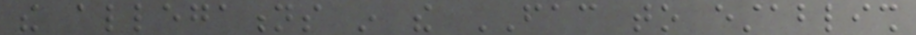the allegations in the FAC to establish
